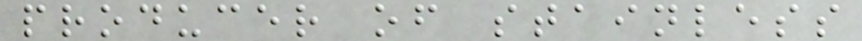producer of stainless
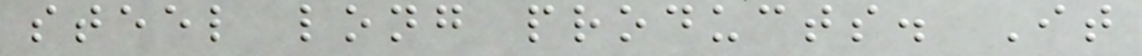steel long products. It
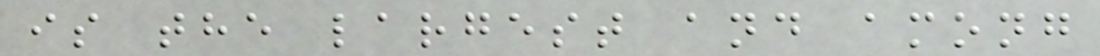is the largest and among
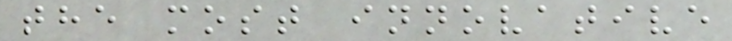the most innovative
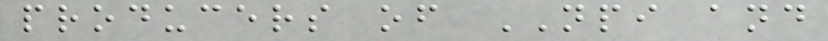producers of NPI and
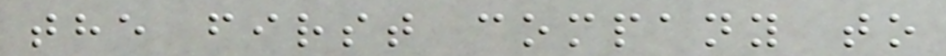the first company to
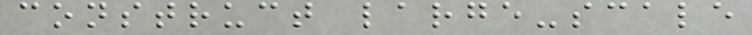construct large-scale
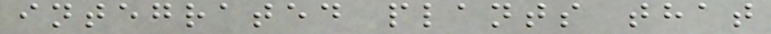integrated plants that
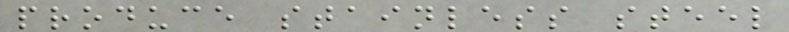produce stainless steel
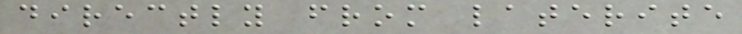directly from laterite
